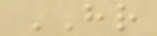HR
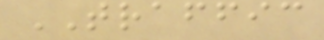TRAFFIC
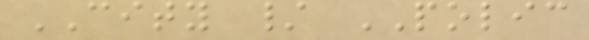CITY / POLIC
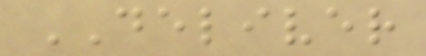DELIVER
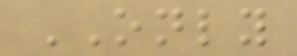ONLY
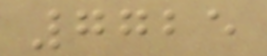7725
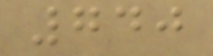740
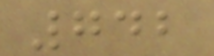742
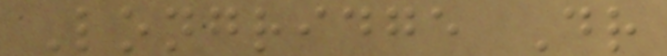Longridge Dr
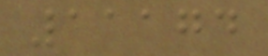11174
